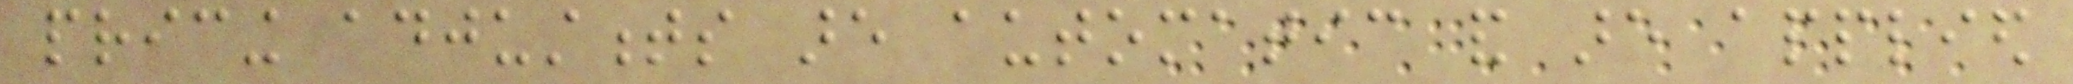pricing adjustments are automatic and are applied
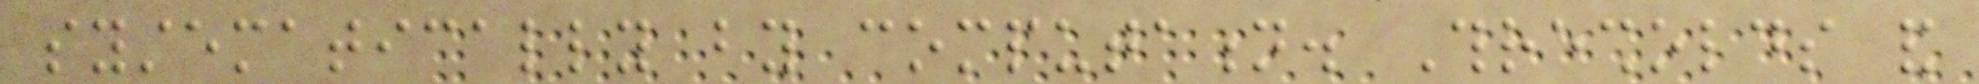systematically by computation. Thresholds and
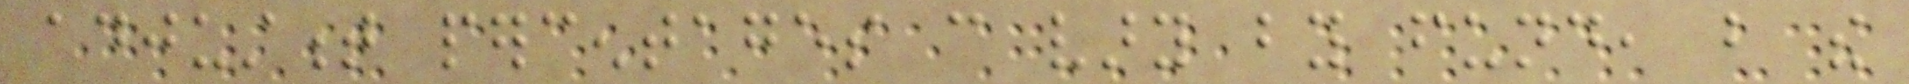adjustment percentages can vary by fund, but the
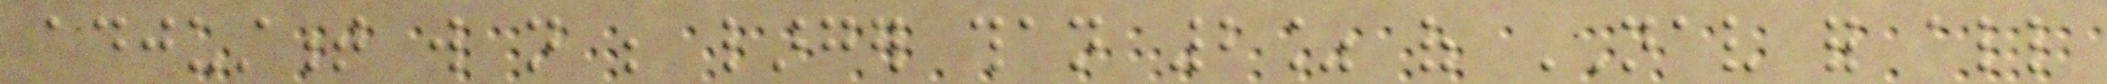adjustment will not be larger than 2% of NAV for all
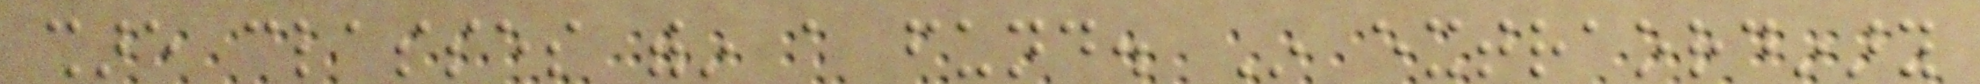share classes within a fund. In extraordinary
